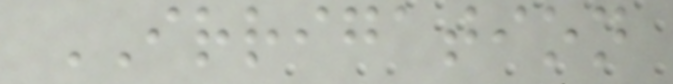IRRIGATION
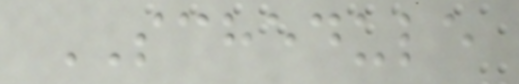SCHEDULE
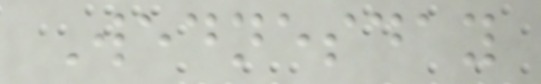Wednesday
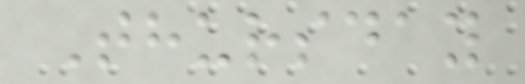Thursday
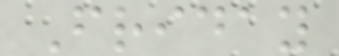Friday
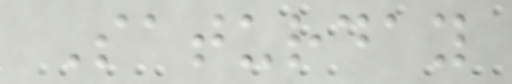Saturday
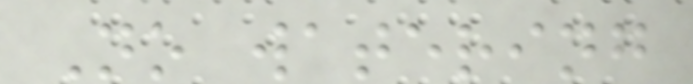No watering
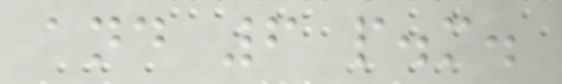and 6 p.m.
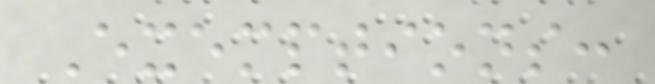Exemptions:
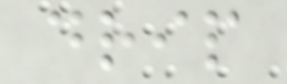drip
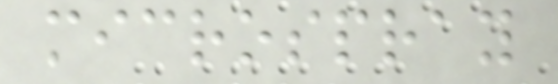microspray
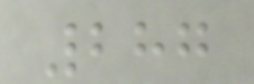287
